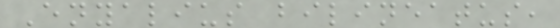Enyalius bilineatus,
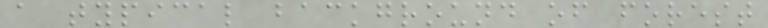a typical background of forest
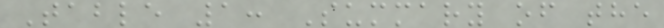Table 1: Summary of the
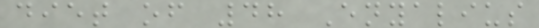diet of 48 Enyalius
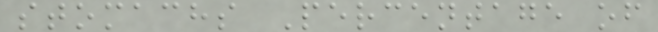stomachs Percentage of
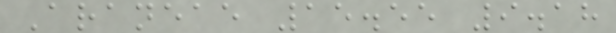Araneae 15.55 9.18
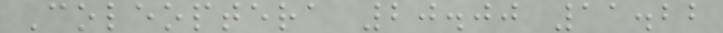Coleoptera 20.00 11.22
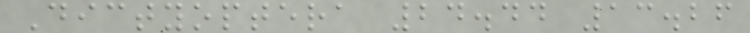Dictyoptera 24.44 13.26
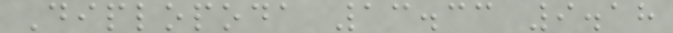Diplopoda 13.33 9.18
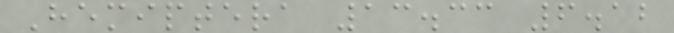Hemiptera 13.33 6.12
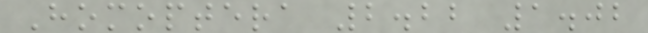Homoptera 2.22 1.02
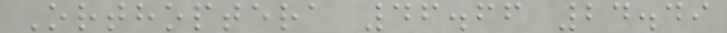Orthoptera 46.66 24.49
